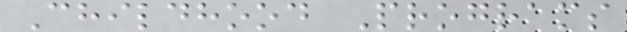Childhood Programs
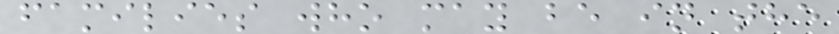families who may be in the
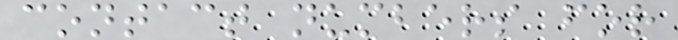contact numbers for
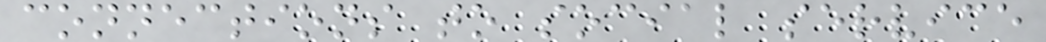connections to social service
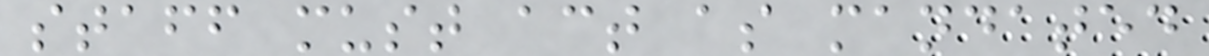staff must act as mandated
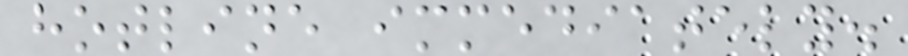hotline immediately.
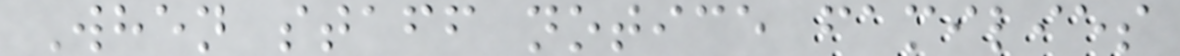When staff notice families
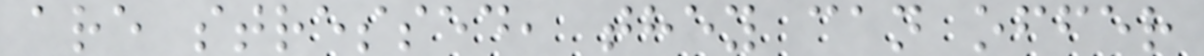are stressed, they can offer
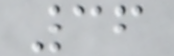36
